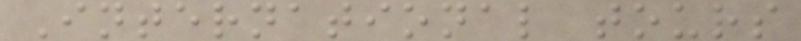International tours
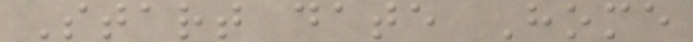Start date Home
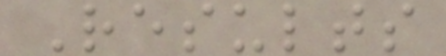Results
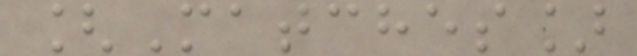[Matches]
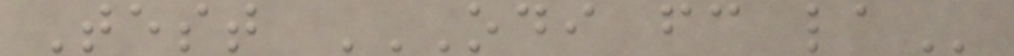Test ODI FC LA
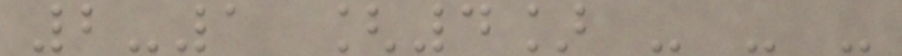2-1 [4] - - -
